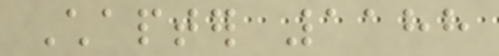Chapter 1188
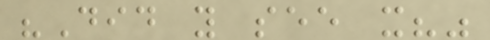"Did you see it?"
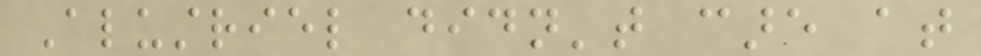Alustriel didn't care at
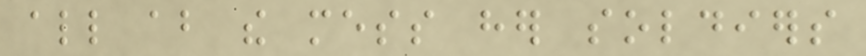all about the mess her soldiers
